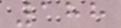188
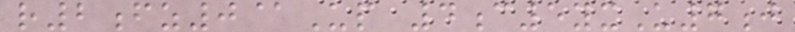r2fz0@Up 4c5yxU7j
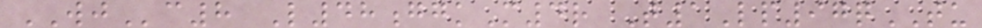WJc8 L48ggkM4r T1Lp97qTU
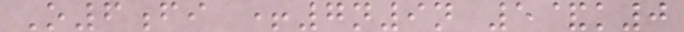O6fi +7n9n 5&k0
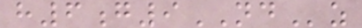h6g9NDz
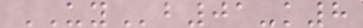UYb01-k8
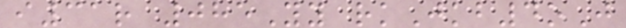i31r 085Yy rkJkb4oJ
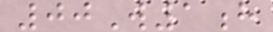00W1h
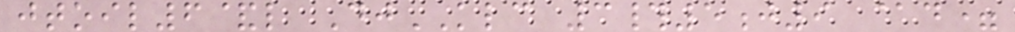jtoil6&l DjKLC 3#5j9 @d=
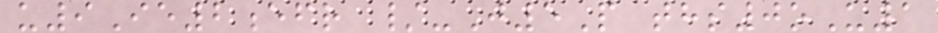u9Ie2efr /-J5P ths0oU1
